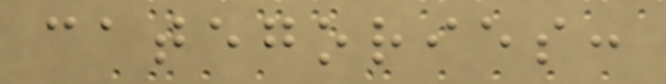categories:
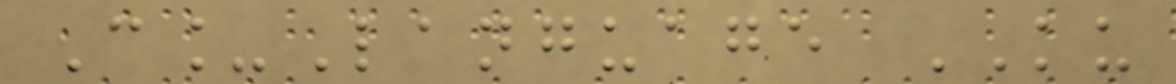C_Language KU
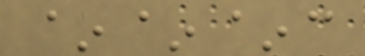~~~c
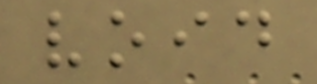void
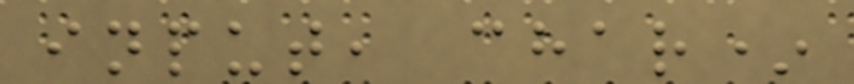input, char*
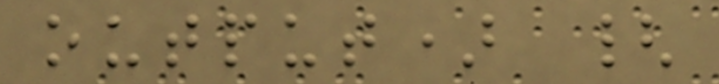output) {
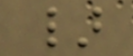}
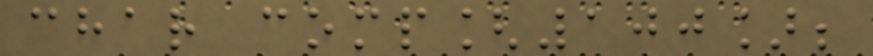char comp[100];
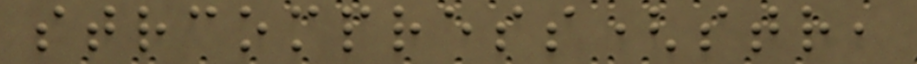strcompress(str,
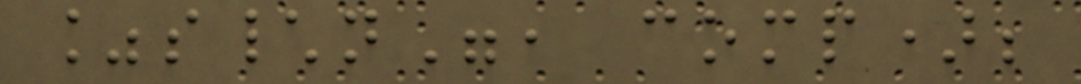%s\n", comp);
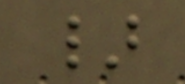}
